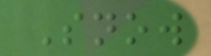Snow
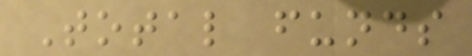Total funds
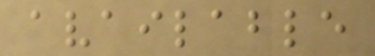available
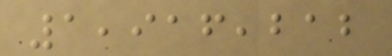1,916,212
